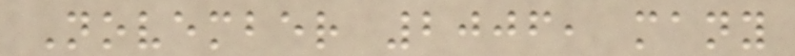November 2006, many
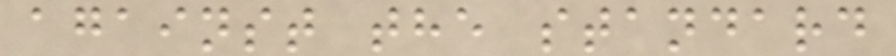against the standard
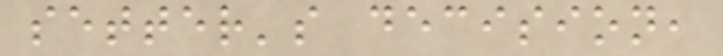setter's decision,
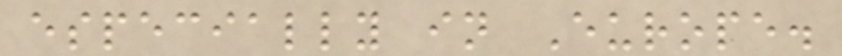especially in Europe.
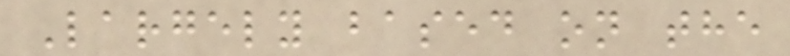Largely based on the
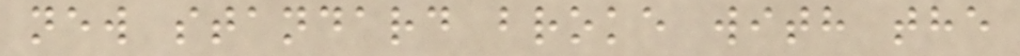new standard broke with the
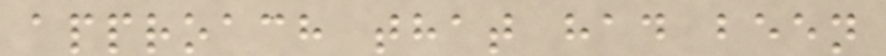approach that had been
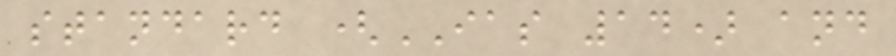standard (IAS 14) and
